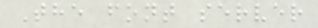The font server
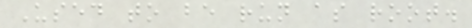Used to be run as root.
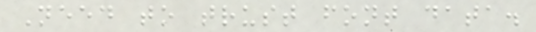Need to trust font data.
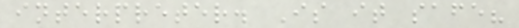interpreter. Is it safe?
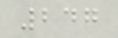247
